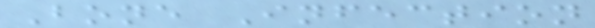Bone Infection
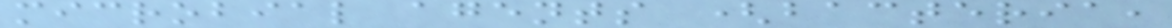microbial agents (bacteria,
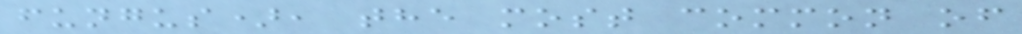fungus), the most common of
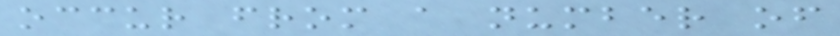occur from a number of
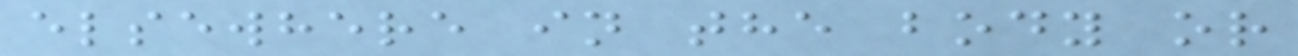elsewhere in the body or
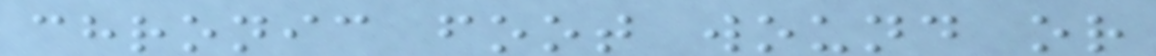chronic foot wound or
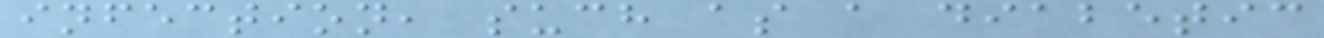infection, such as a diabetic
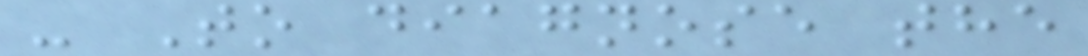- To diagnose the
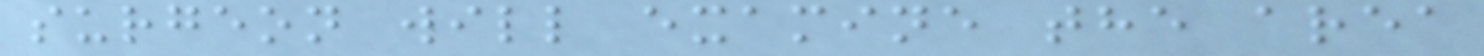surgeon will examine the area
